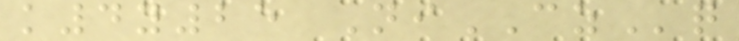k4y25 NiCZq
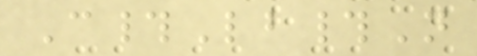C#Lb#N
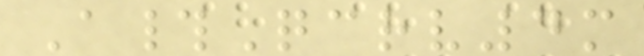A#Qcrv4m
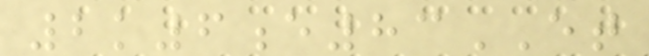2k6e83ET
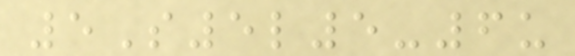5S5l5-6u
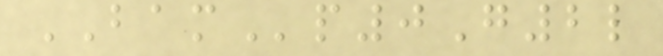BAMp0G2l
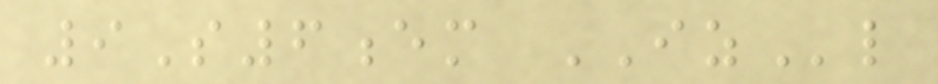9S6em IZl
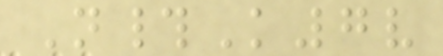N#K7v
